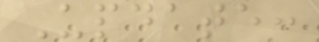Update:
